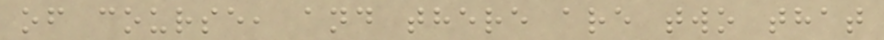of course, and there are two that
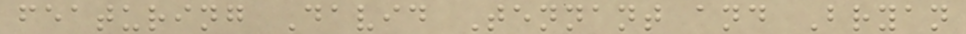featuring David Tennant and Bryan
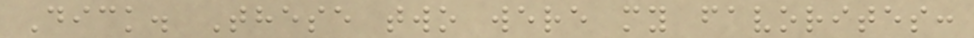Dick. These two were my favorites:
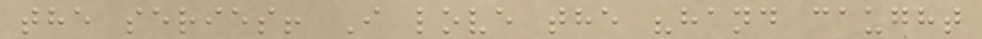the series! I love the "hand caught
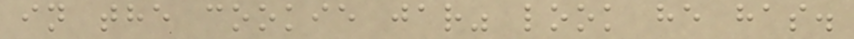in the cookie jar" look he has.
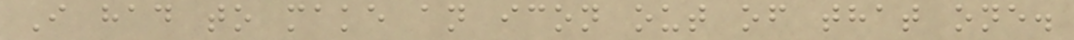I had to make an icon out of that one.
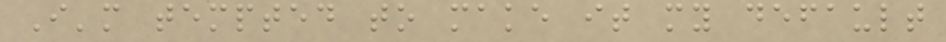I'm tempted to make it my default
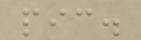pic.
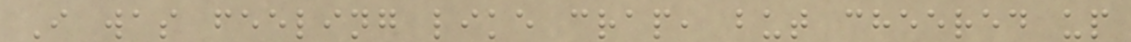I was feeling like crap, but cheered up
